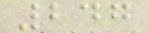247
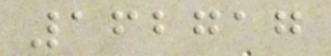162717
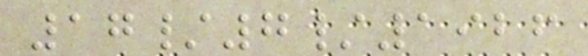17/7/1926
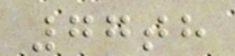77th
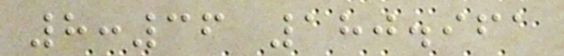8:36 180.961
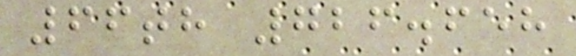66th 726.658
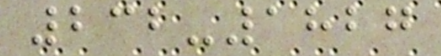232-1827
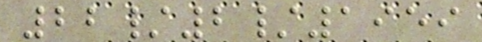22/2/1959
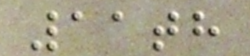11th
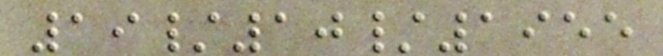19/10/1955
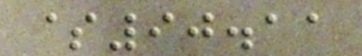$90.11
